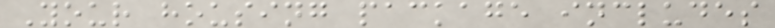Your housing package includes
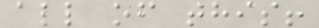all of this!
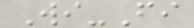Wi-Fi
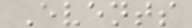Events
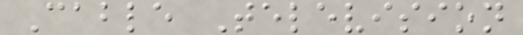Cable Television
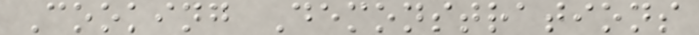Cooking Demonstrations
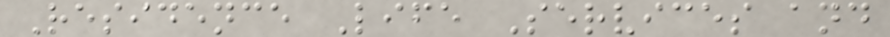Residence Life Services and
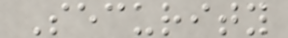Security
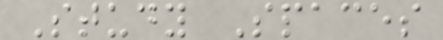Study Spaces
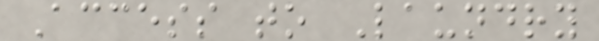Access to Laundry
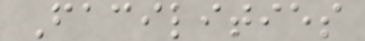Facilities
